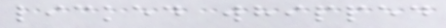licked whipped
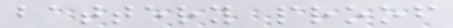battery proof
